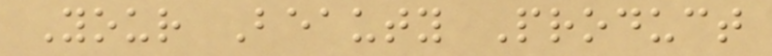Your Beauty Product
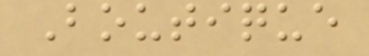Boutique
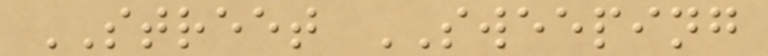STREET SWEEPING
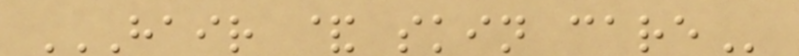HAIR & SKIN CARE
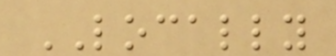LOCALLY
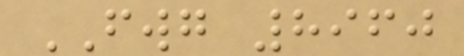FWG 8960
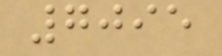7095
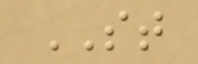ST
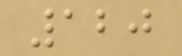120
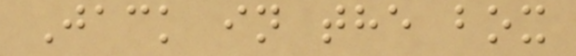Jack in the box
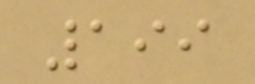199
